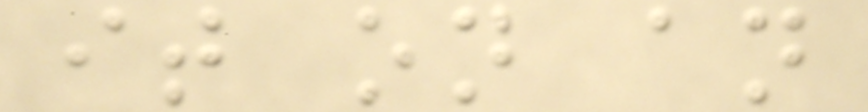it on an
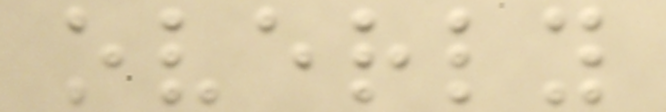overly
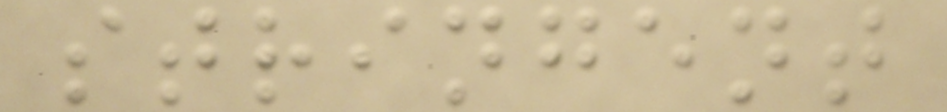stringent
